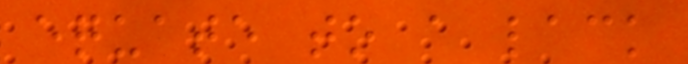equate to a lack
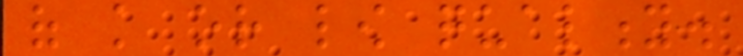of knowledge or low quality.
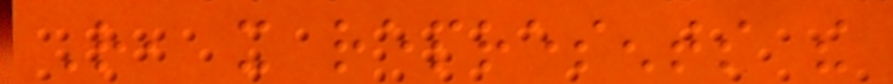Rather, it represents the
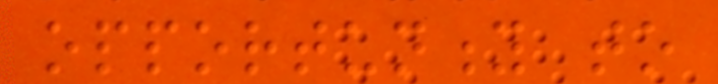opportunity to
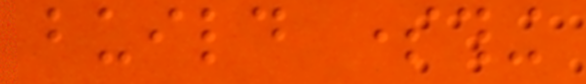build something
